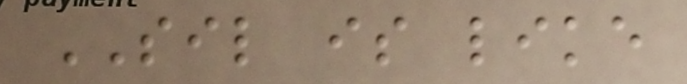SIL is like
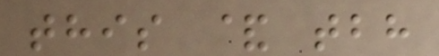this & tbh
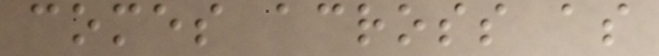comes across as
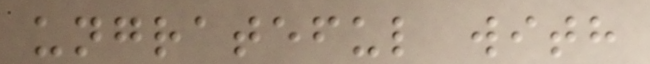ungrateful with
